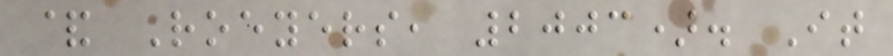& Roeyers, 2003). It
